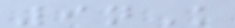9nK
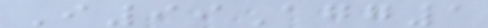I99Agg1
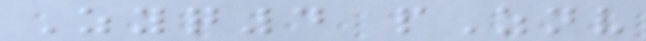Zyq4 pZnv
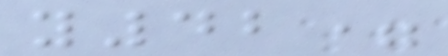y42=
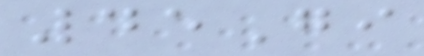45Gi
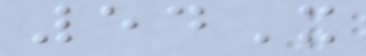54X
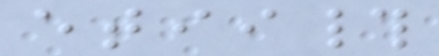etii#
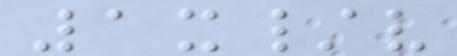1x/v
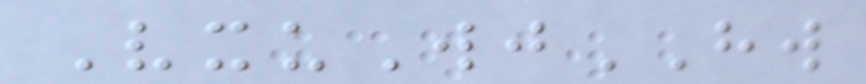VxuWjHW
